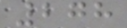278
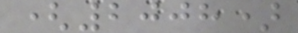(2008)
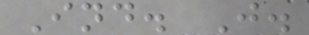Ind. J.
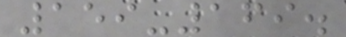159-169.
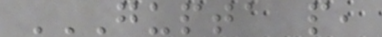GUPTA P,
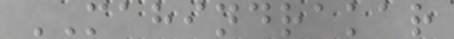MAHINDRAKAR
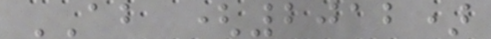AB (2012)
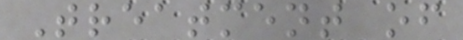Treatment of
